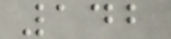142
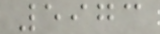5973
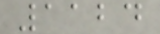1124
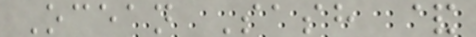Ocean Sash &
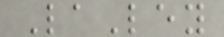LaLey
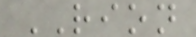RION
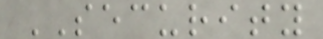SECURITY
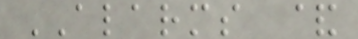ALARMS &
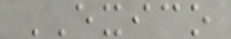EXICO
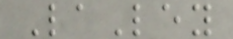LaLey
